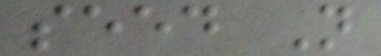seed N
